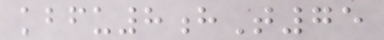kbfu8hT75
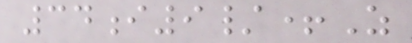34i9/+Z
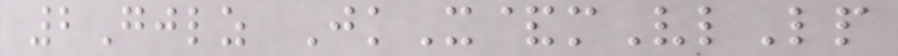2Gjlz JkX&mVlLp
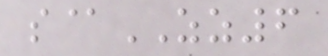s@ZZ6
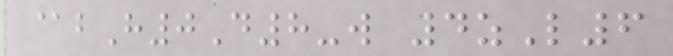@bH0D8-w 4zL6
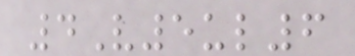4V5ul6
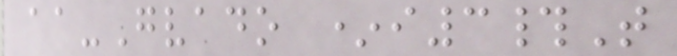aa-Gvado *i3#T
